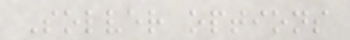Solver options
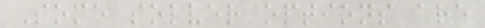Some solver options are
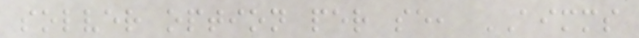solver option per se, AIMMS
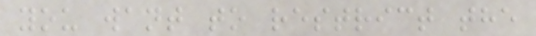you want to restrict the
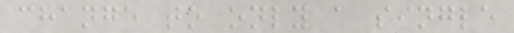change to only a single
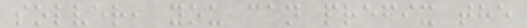solver, you can prefix the
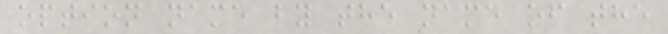option name by the name of the
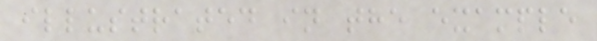illustrated in the example
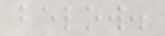below.
